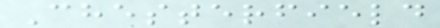Chesterfield
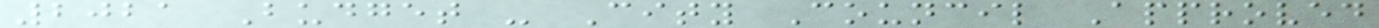2021 Budget - City Council Approved
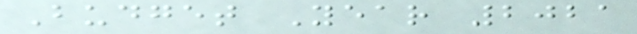Budget Year 2021
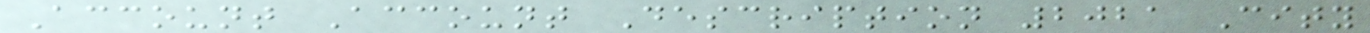Account Account Description 2021 City
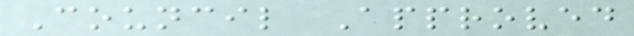Council Approved
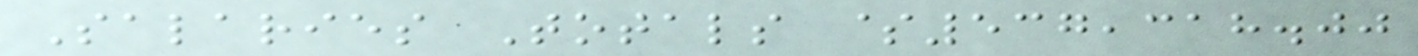Salaries Totals $537,318.00
